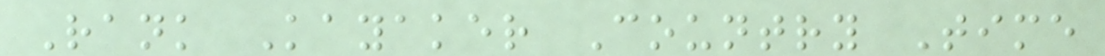Rank Kayaker Country Time
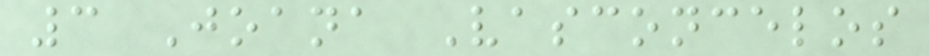3 Joana Vasconcelos
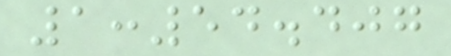1:54.407
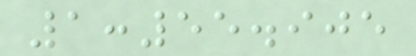1:55.905
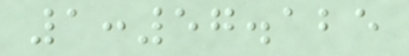1:57.125
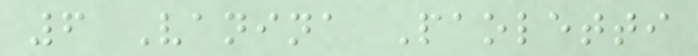6 Vanina Paoletti
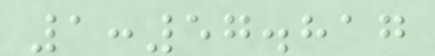1:57.817
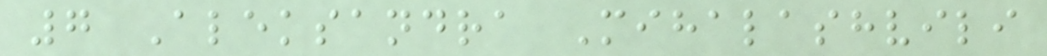7 Aleksandra Mihalashvili
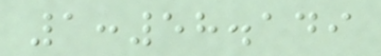1:58.149
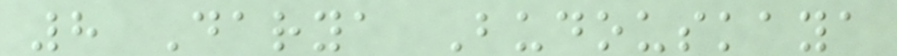8 Darya Budouskaya
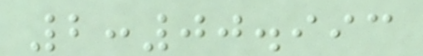2:00.993
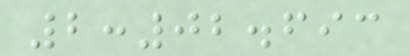2:02.693
